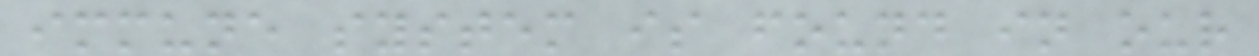immune system is found in our
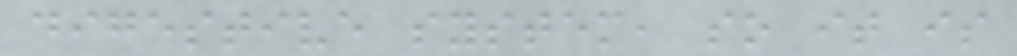digestive system, so it is
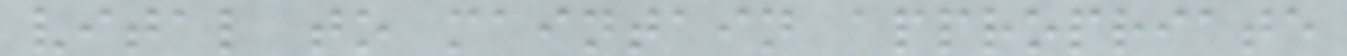vital to maintain appropriate
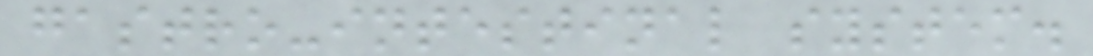gastro-intestinal system.
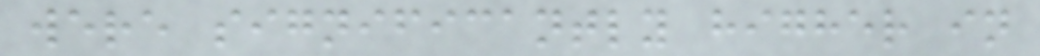were significantly higher in
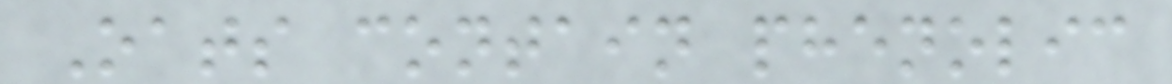Oats contain phenolic
